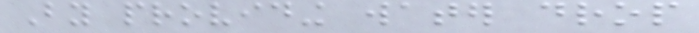By providing water drop
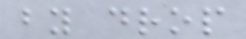by drop
